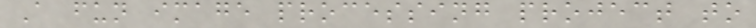A fun image processing project to
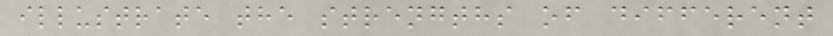illustrate the strengths of different
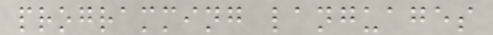programming languages
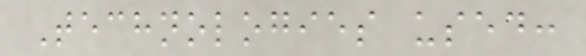Technologies used:
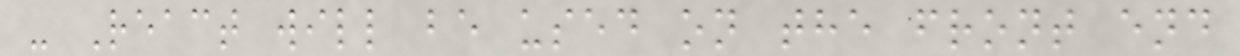- React will be used on the front end
